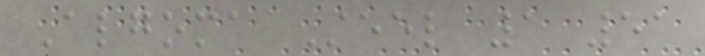Algoma Steel 1 51
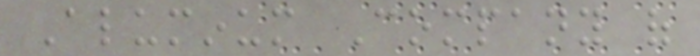Aluminum Company of
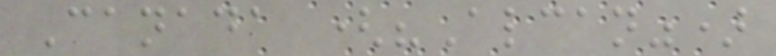Canada ("Alcan")
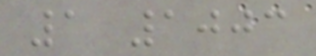1 1003
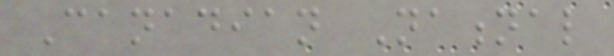Canadian National
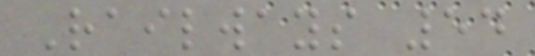Railways 54
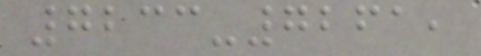7233-7261,
